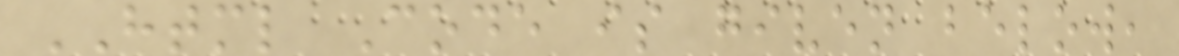HTML Code is given below,
